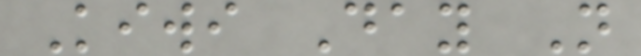Kiwi Day N
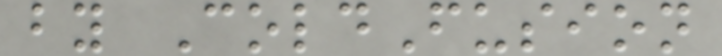by ColdFusion
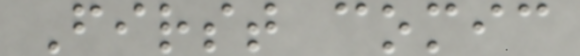First comic
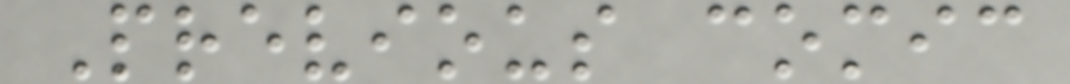Previous comic
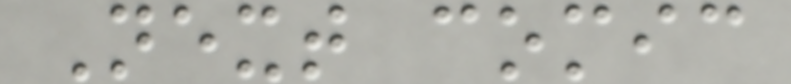Next comic
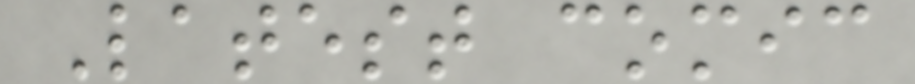Latest comic
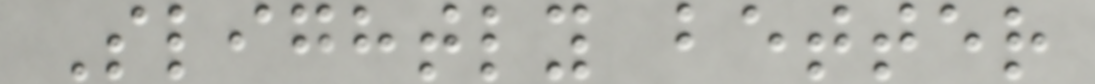Slightly better
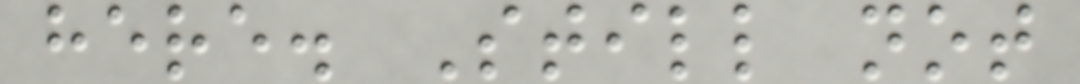here. Still not
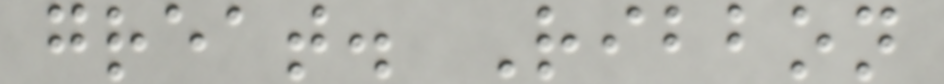great. Ribbon
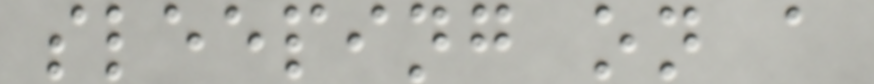sleeping on a
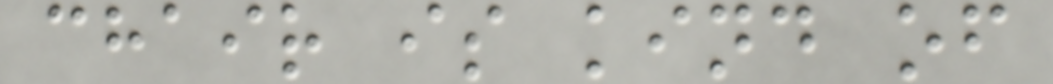chair is kind of
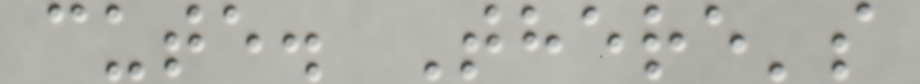cute. There's
